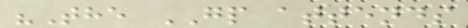"The GP attends
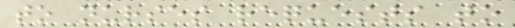to nurses requests to
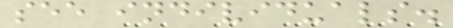see individuals.
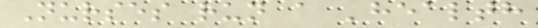Nurses run a 'health
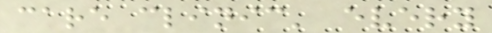care clinic' every
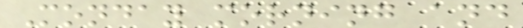Monday morning and
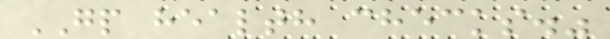GP health checks."
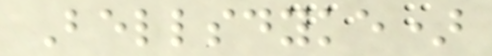Bellsdyke)
